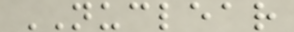NUCLEAR
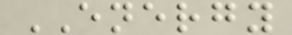ENERGY
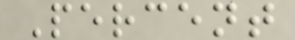Percent
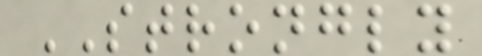STRONGLY
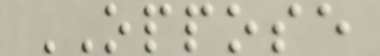OPPOSE
